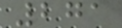271
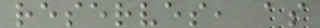reserves, as
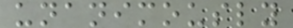unanimously
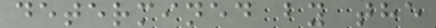determined by the
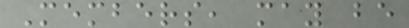Members, may be
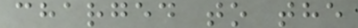charged to the
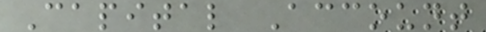Capital Account
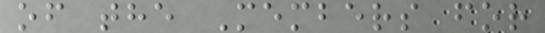of the Members for
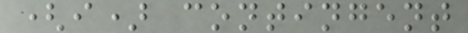(i) contingent
